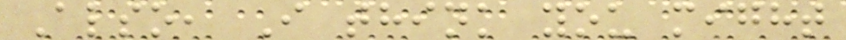Also, I think you might
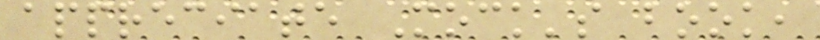appreciate Mock's book,
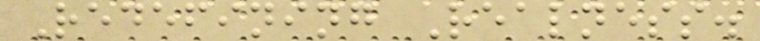Redefining Realness.
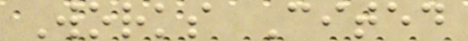Works Cited
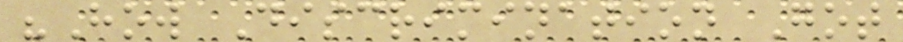"How Discrimination Got
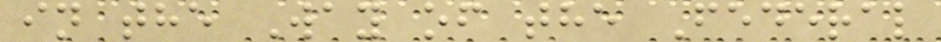in the Way of the Federal
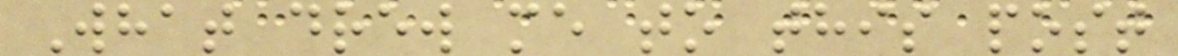What drew me to this post
